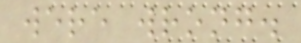were wrong.
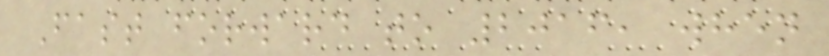Fast forward to 2016, when
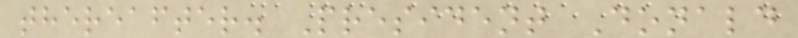thereafter. President Donald
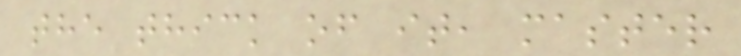the thick of it, master
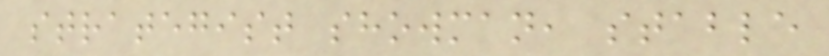strategist showman, stable
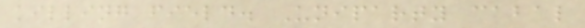killing field. Uniparty cabal
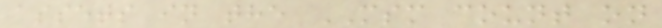assets in the MSM count on
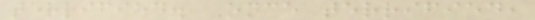terrified. Once terrified,
